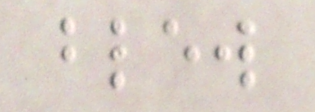blew
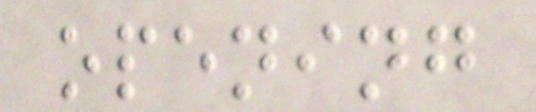opening
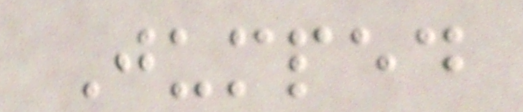Jumped
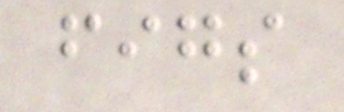figs
